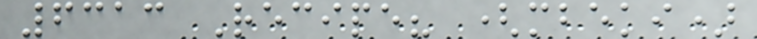6313 Recipe? (mbeki)
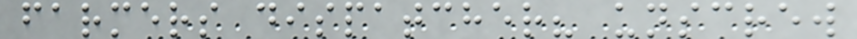farmers dispatcher? unscrew
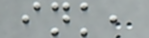ink,
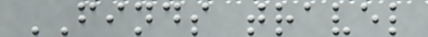FINDS travel
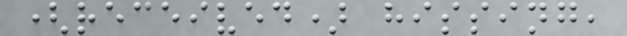(received) hissing,
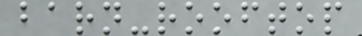barn-rooftop
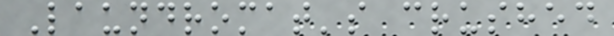Laundromat's crushed
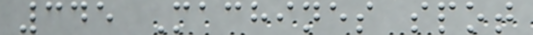345 Machines spot
